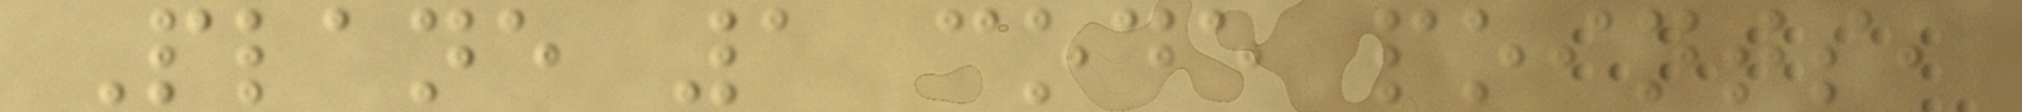Plane 1 code points,
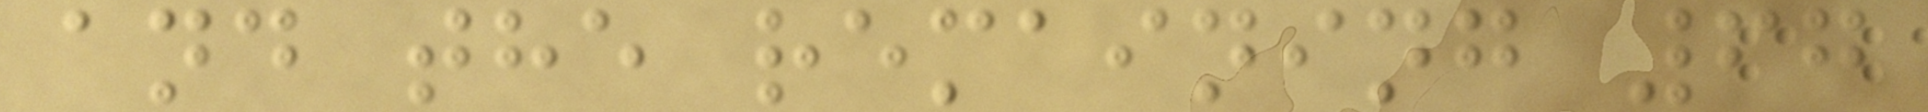and the remaining 67
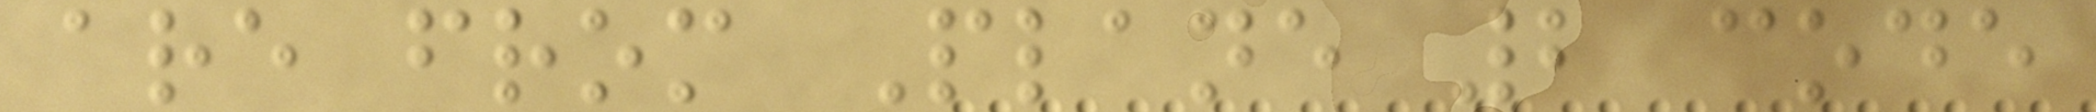are from Plane 2 code
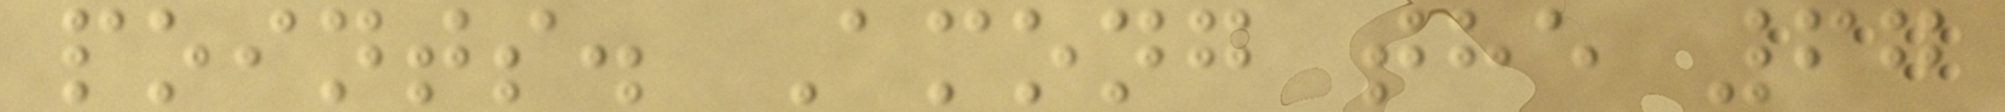points. Among the 67
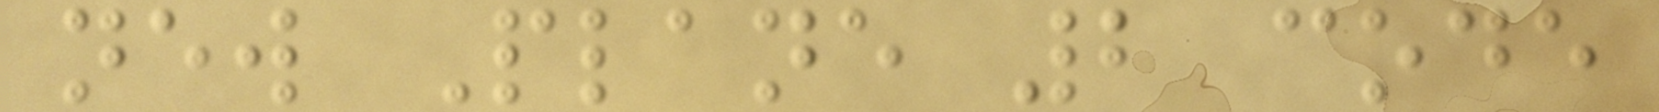new Plane 2 code
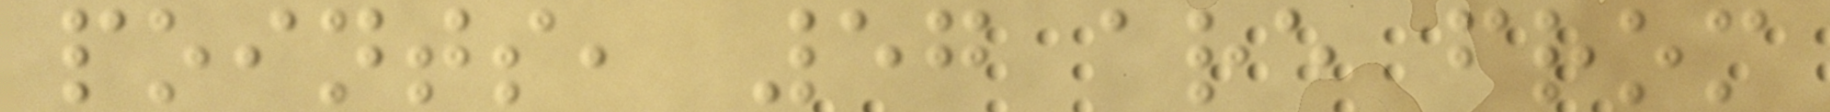points, 57 are from
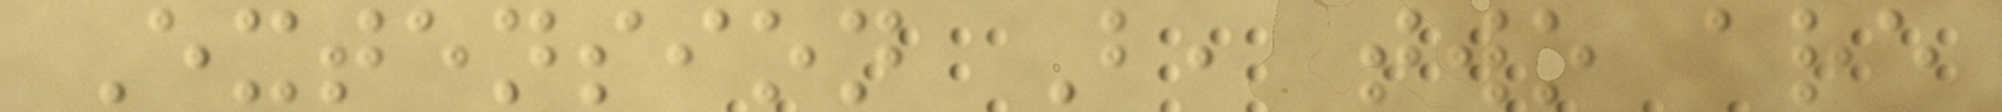Extension B, two are
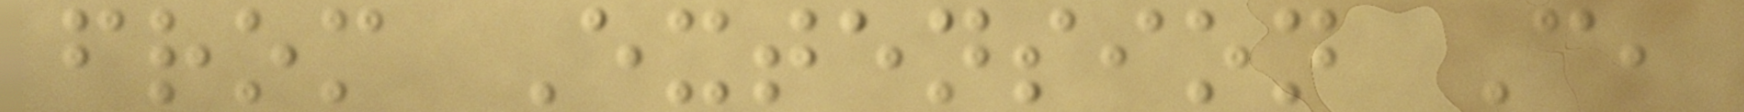from Extension C,
